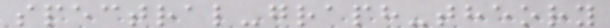spectral-graph-theory
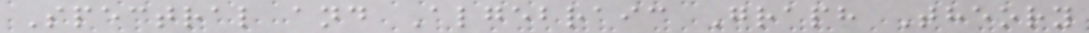Spectral and Algebraic Graph Theory
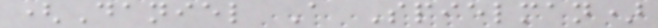(Daniel A Spielman)
